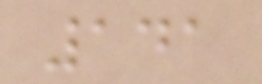141
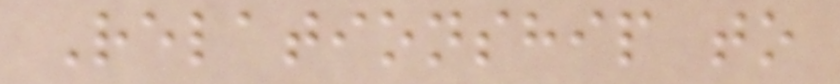Relationship to
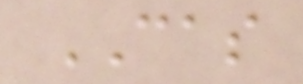CAS
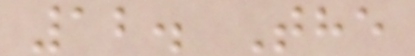12. The
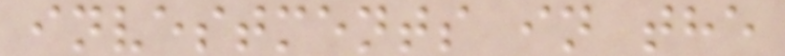investments in the
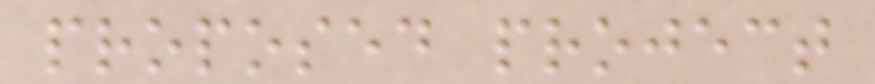proposed project
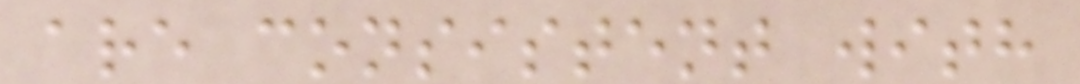are consistent with
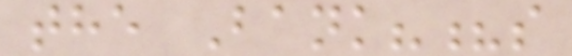the Bank??s
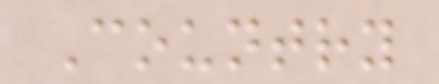Country
